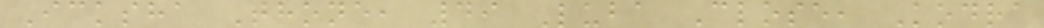Icksha Thone, 49 Luba Close, Kodra
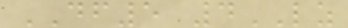DF5 4LZ
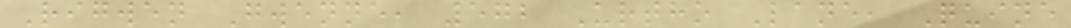Rigwen Gwenne, 572 Urtho Lane, Quine
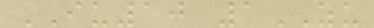IU10 1ZU
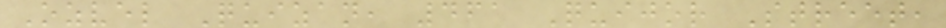Ozvel Quizan, 461 Quijor Street,
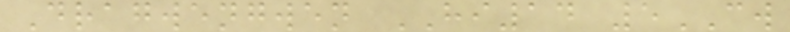Dragwengwen HI14 5CW
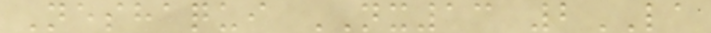Neshaqui NX13 2LA
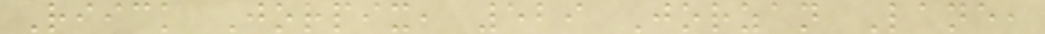Riick Jorpix, 529 Jorzan Lane,
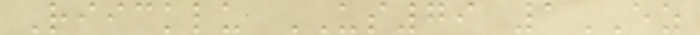Riicklu US79 1EZ
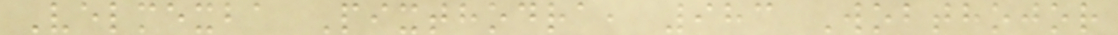Velmexba Pixthodra, 983 Wobthojor
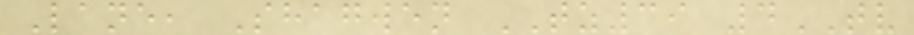Lane, Shagwen TZ39 4TV
